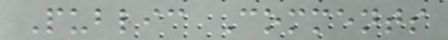Public Comments
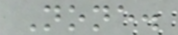None.
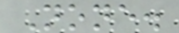None.
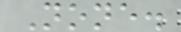None.
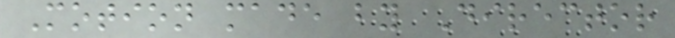Motion made by Director
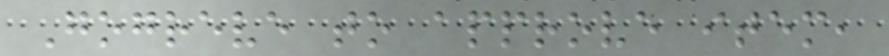Gogreve to approve item,
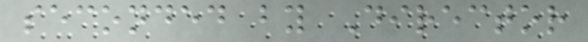seconded by Director
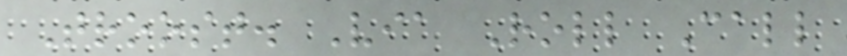Troost. Via Roll Call
